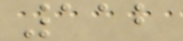112
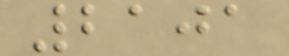2101
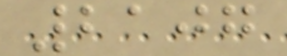2107
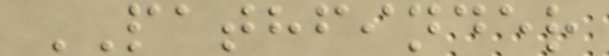PATHFINDER
